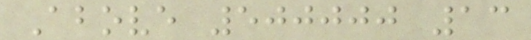Above 500000 13
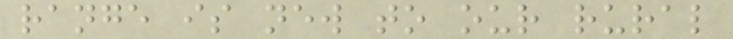range is new to our rural
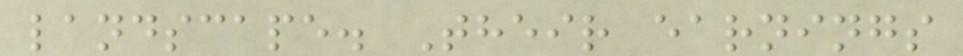landscape. Their earnings
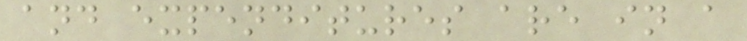and expenditures are in a
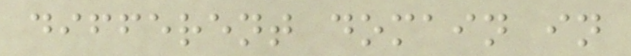different domain in
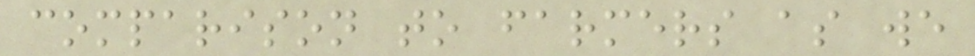comparison to farmers as we
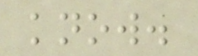know.
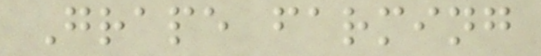Grape farming
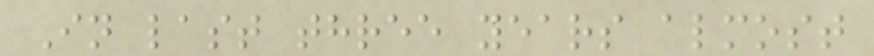In last three years almost
